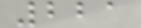221
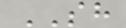SH
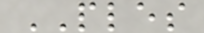PLES
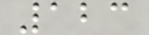123
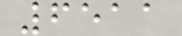6511
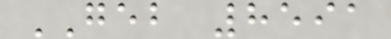GEB 8591
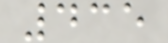435
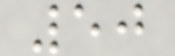50
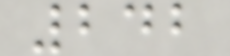242
